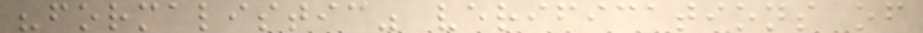"formalistic" verifications of
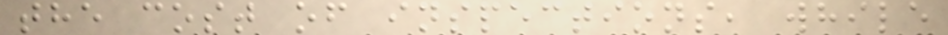the cost of inspections, while
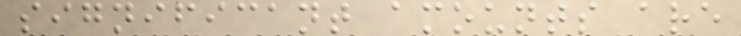significant amounts are
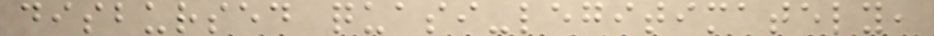disbursed quasi-legitimately,
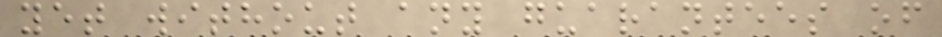yet without any guarantees of
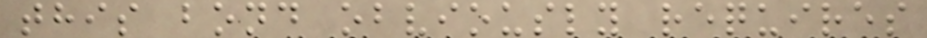this bond obviously requires
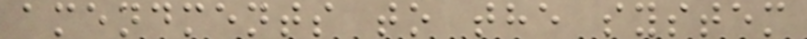amendments to the system
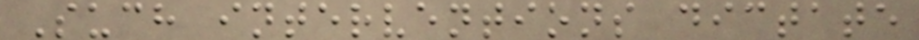Such interventions dictate
